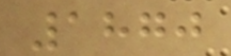1870
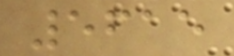5615
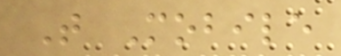T Mobile
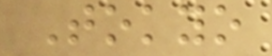Tokyo
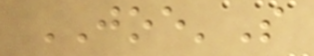JOE'S
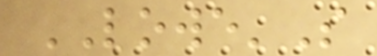LOWE'S
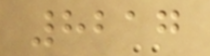8217
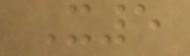X5
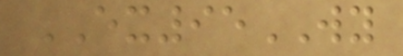EX95WY
